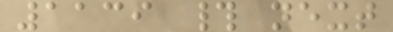1139 # next
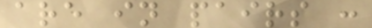are in pairs :
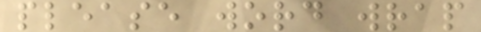please word wrap
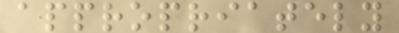appropriately
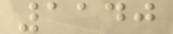1140
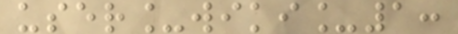user_wiki_1:
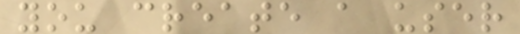you create a user
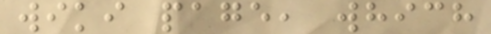wiki page, which
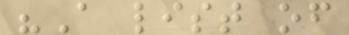"A list of
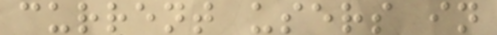current users in
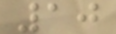10
